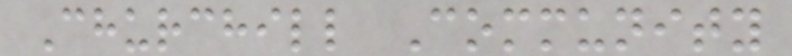Churchill Community
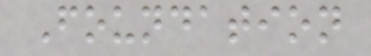Foundation
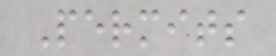Permits
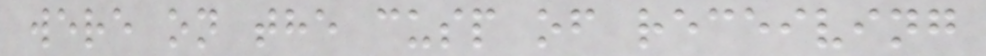were on the cusp of receiving
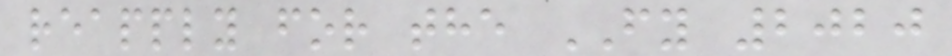reapply for the FY 2020
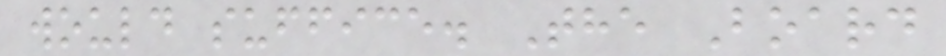would suffice. The Board
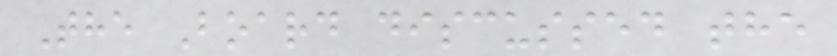The Board discussed the
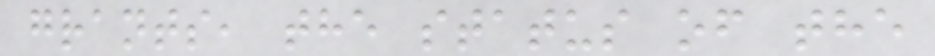grants, the status of the
